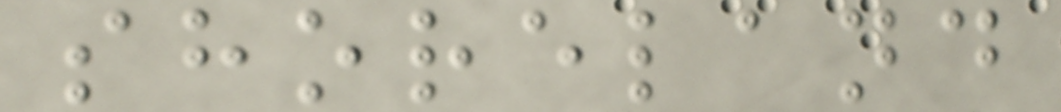shoreland
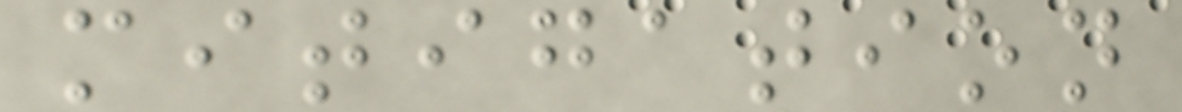mitigation
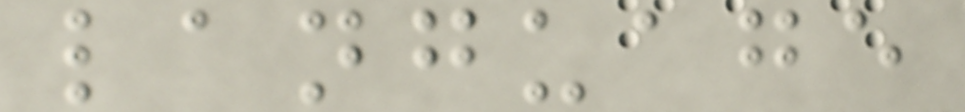language
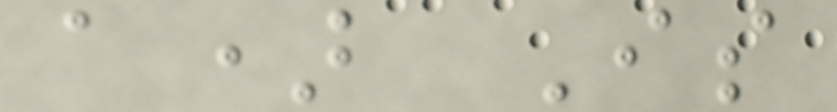a) Is
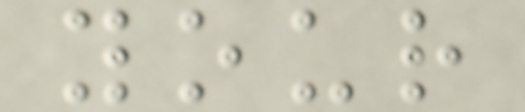your
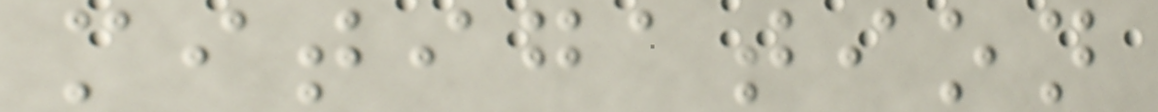mitigation
